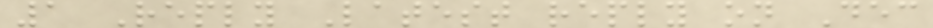1 Reply Latest reply on Dec
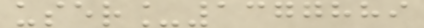user_1377889
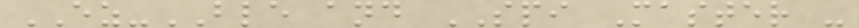EZ-BLE and SPI Master -
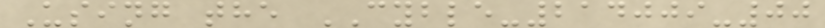Using the CYBLE-214009-00
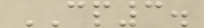CP3.
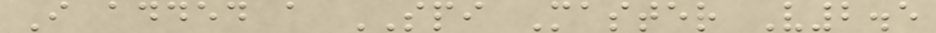I added a SPI Master V2.5
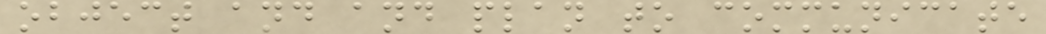object and and plan to communicate
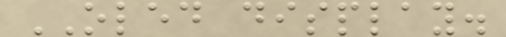OLED display.
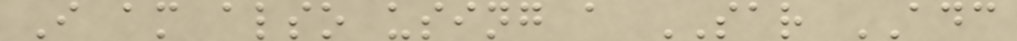I am also using a SAR ADC
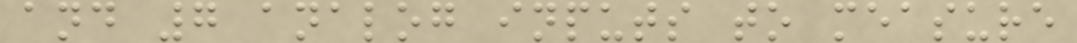and 7 analog inputs to measure
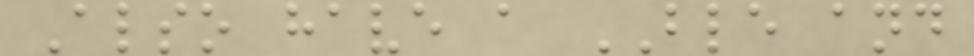Also have a BLE and
